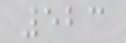523
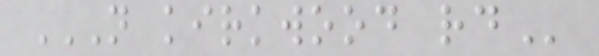N KIRKWOOD RD
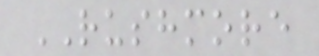RUSHMORE
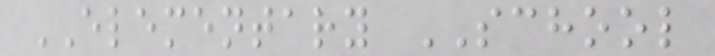ELEMENTARY SCHOOL
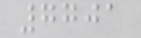7701
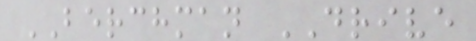BERCHMAN DRIVE
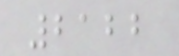2122
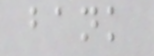bank
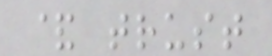& trust
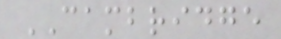CAMBRIDGE
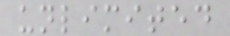unlimited
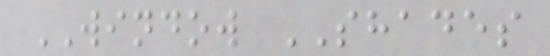WINDOW SHADES
